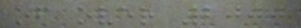of over 2000
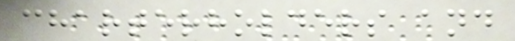charterholders and
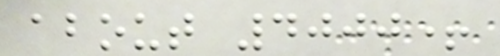about 4000+
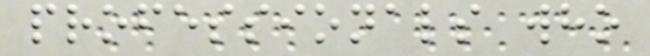professionals who
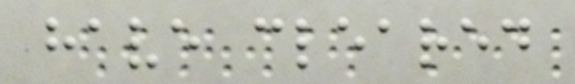have cleared
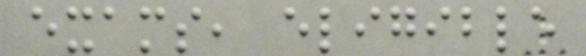exams, eligible
